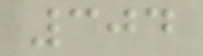304
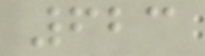623
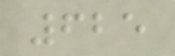625
